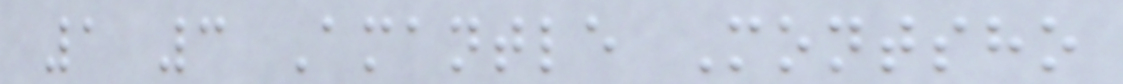1 3 Amantle Montsho
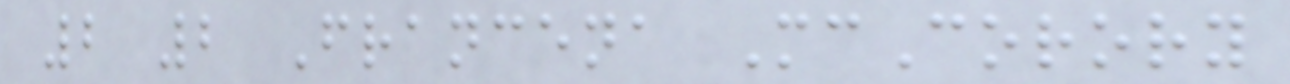2 2 Francena McCorory
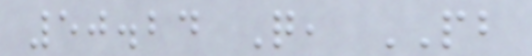50.24 Q, PB
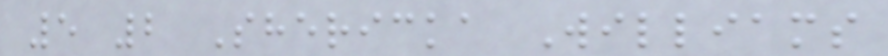5 2 Shericka Williams
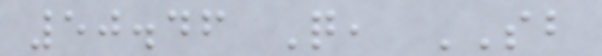50.46 Q, SB
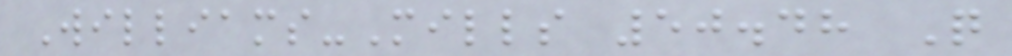Williams-Mills 50.48 Q
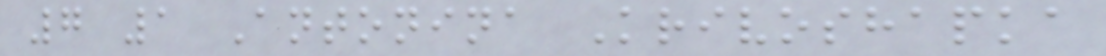7 1 Antonina Krivoshapka
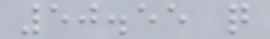50.55 q
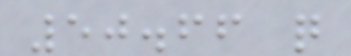50.66 q
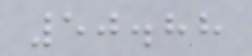50.88
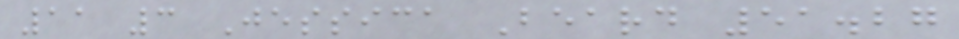11 3 Jessica Beard 51.27
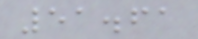51.61
